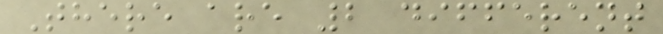There are 2 different
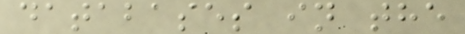databases in the
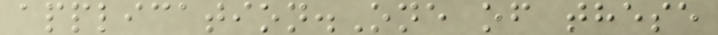application.One of these
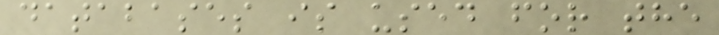databases is used for the
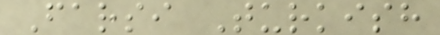Farsi Turkish
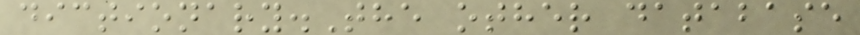dictionary.The other database
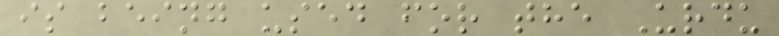is being used for the Urdu
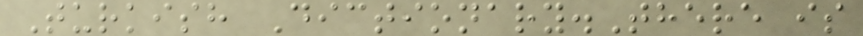Turkish Dictionary.There is
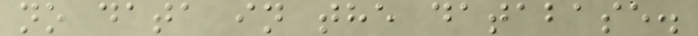no data in the database.
